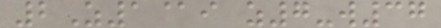2Z1@i z7-w37
